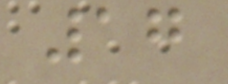17
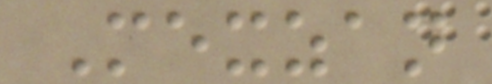Mexzan
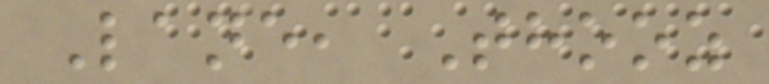Lane, Thooz
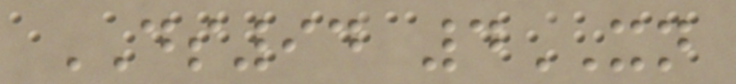DS94 4XN
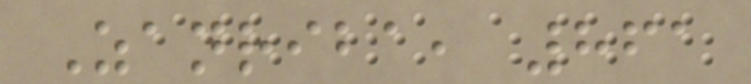Zanriba, 861
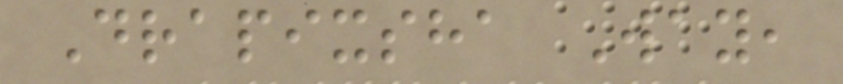Drapixsha Way,
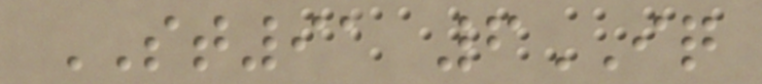ST91 6IQ
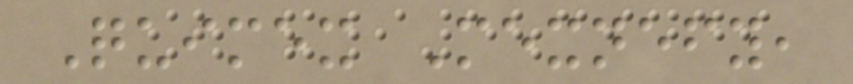Quimex Mexnefy,
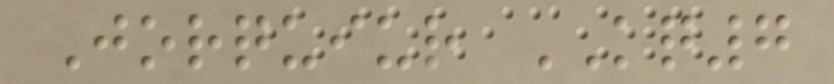Jorquiur KQ7
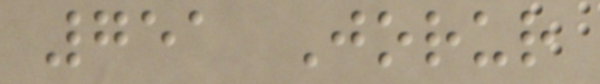751 Jorur
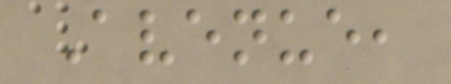Avenue,
